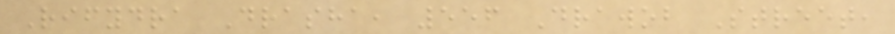Rifydra Drasha, 556 Drawob Street,
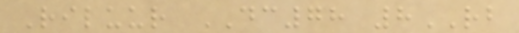Riluur DC78 8RB
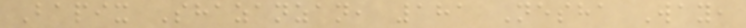Bapix Shazanzan, 181 Nesha Way,
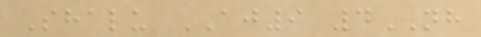Shalu AJ9 4NH
